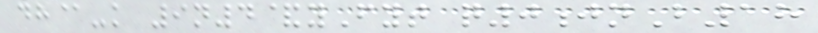dh@-k 9n4&yFyt q0jnB18
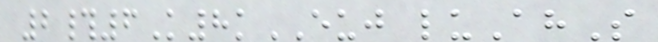2#6K8kEUJ luAhS
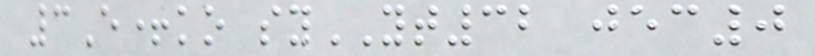3E+ko syYT32 jec0
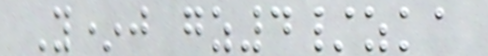Y*j gz4/zka
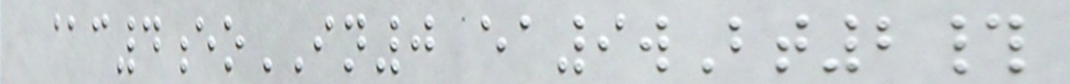@c4eoIN0 ea9wBt2#
